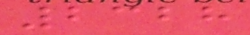2328
